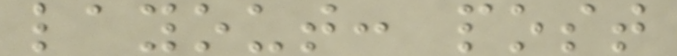layout: post
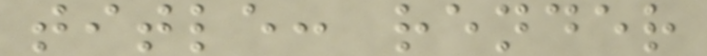title: render
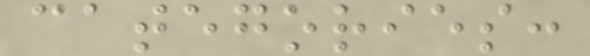categories:
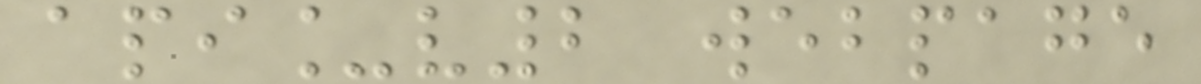api_v2 webpage
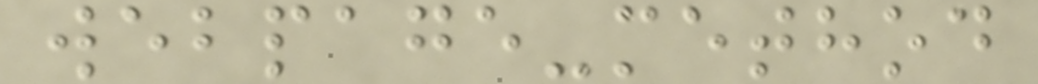webpage-method
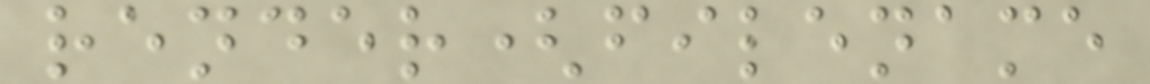render(filename
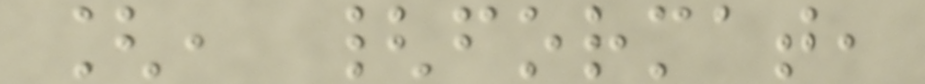[, {format,
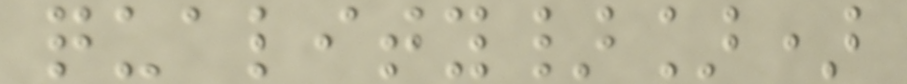quality}])
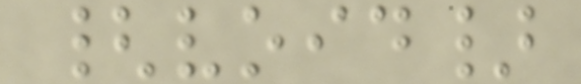{void}
